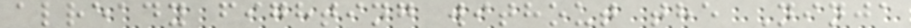already fighting without the Ninja
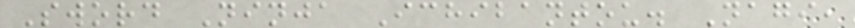Sword Ninja Ichibantou. Nagi,
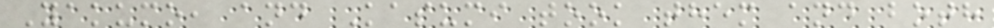Yakumo, and Kasumi took them and both
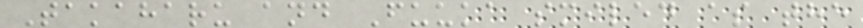Takaharu and Fuuka smiled as the
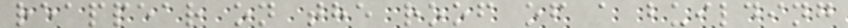reappear on the roof of a building
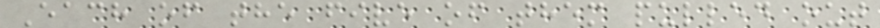Each of the five of them pulled out
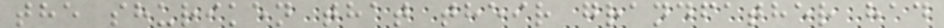the shuriken that their grandfather had
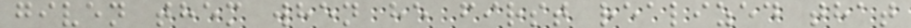given them when he first realized that
